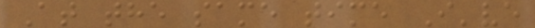At the same time I've
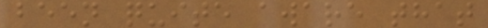been quite aware that
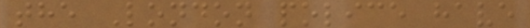the London police have
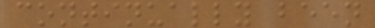continually been
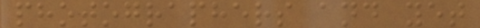photographers and yet
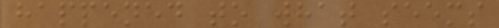happened to what seems
